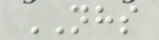NHS
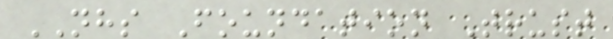NHS Foundation Trust
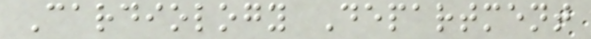Cardiology Department
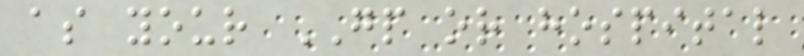as your GP or hospital
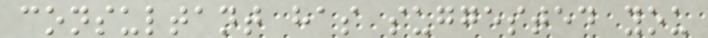consultant has suggested you
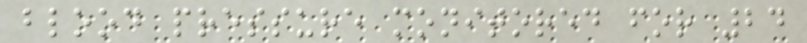blood pressure monitored for 24
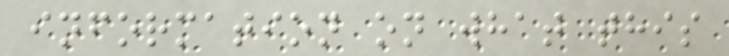information on what this
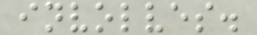involves.
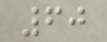60
